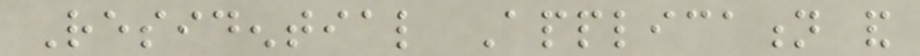Residential Application and
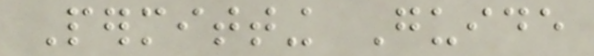Permitting Guide
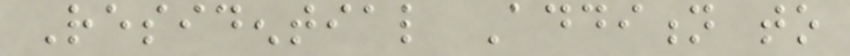Residential Addition to
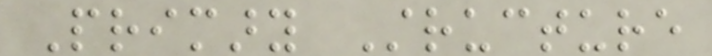Primary Structure
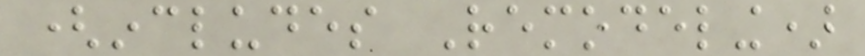(includes Remodeling)
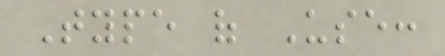Type of Use:
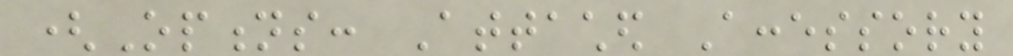(Options: Attached Accessory
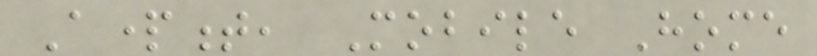Apartment, Mobile Home
